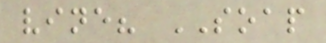vine? SOAP
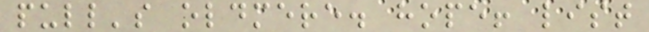pull's oldmere. hope! list
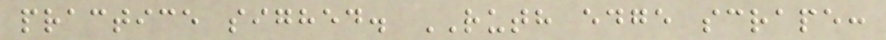practice sighed. RUTH edge scrape:
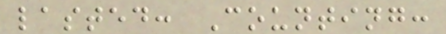lasted: Counting:
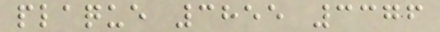plaque 3855 3376
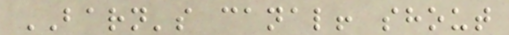BARN's canal! shout
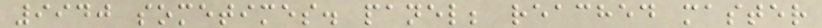9940 sometimes. panel; reached master
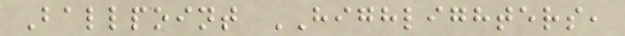Ballpoint HIGHLIGHTERS,
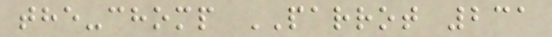the-chomp PARROT 231
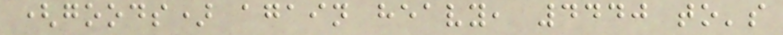(goods) again heavy, 4440 to's
